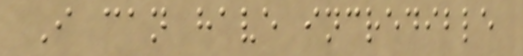I can have incredible
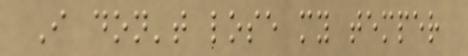I don't lose my temper
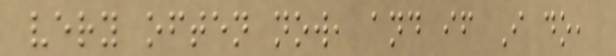very often now, and if I do,
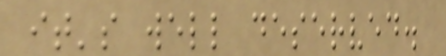it's well deserved.
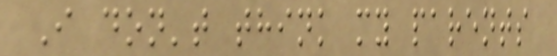I don't think my parents
